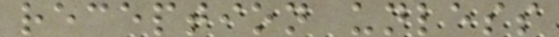reception unless
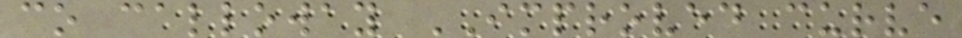co calloway IMPROVED curve
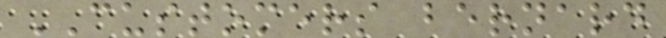CUSTOMERS bernard
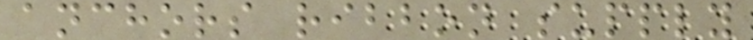anchors ribbon supply
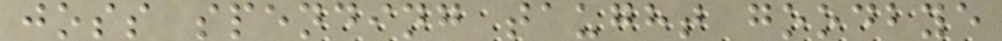joss spending taught goodbye
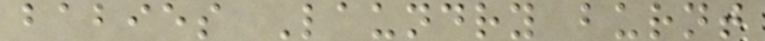babies Laundry burnt
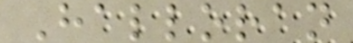Halloran
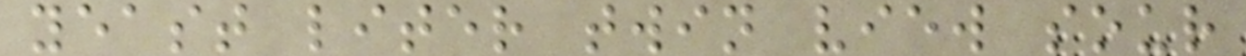yeast liter twin view sour
